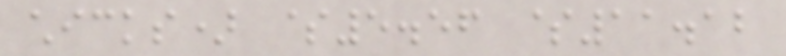chicks) $5.56 $11.12
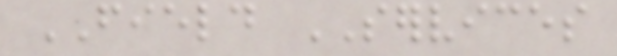FIELD SERVICES
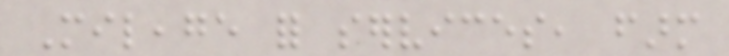Mileage for services, farm
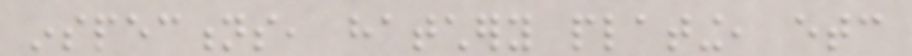inspections, hatchery plating, etc
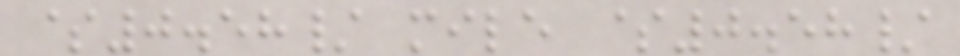$0.58/ mile $0.58/
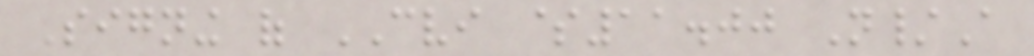Signing of CVI $11.00 N/A
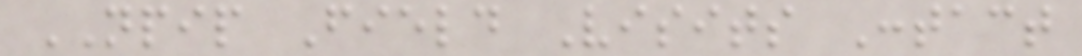NPIP Field Visits Contact
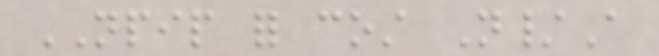NPIP for cost N/A
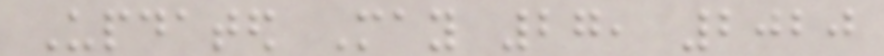Updated May 27, 2020
